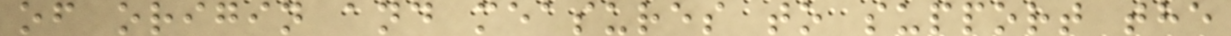of origin and measures to support the
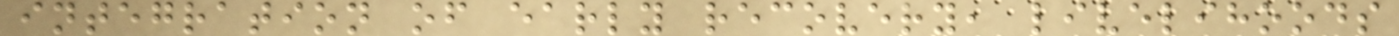integration of early recovery, livelihoods
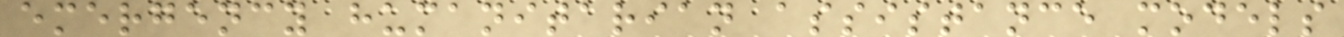emergency humanitarian assistance models
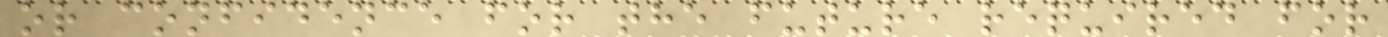or confidence for the future required for
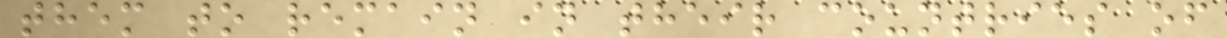them to remain in their countries of
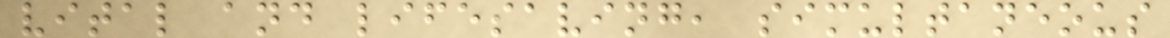vital and lifesaving, simultaneous
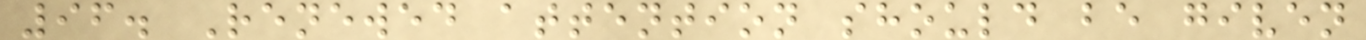96. Renewed attention should be given
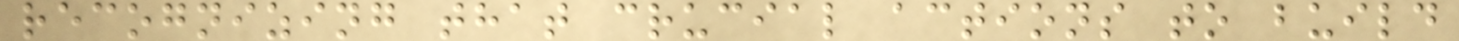recognizing that crucial actions to build
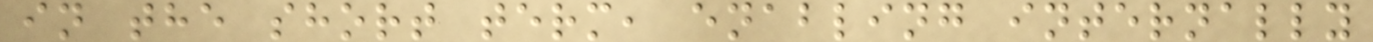in the short term, enabling internally
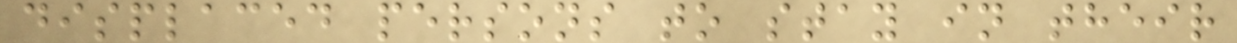displaced persons to stay in their
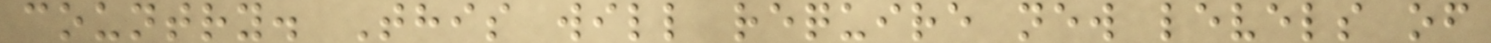country. This will require new levels of
